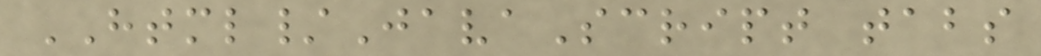HTML/JavaScript tabs
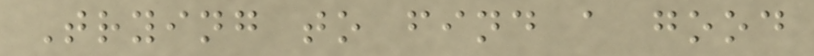Trying to find a good
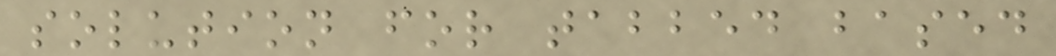solution for tabbed based
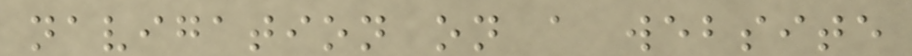navigation on a website
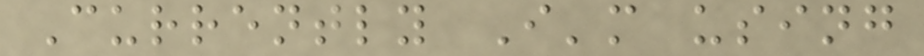Currently I'm using
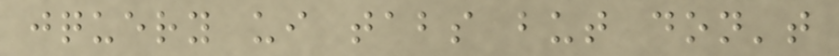jquery ui tabs but don't
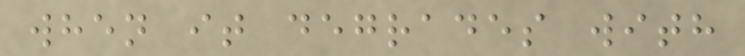when it degrades with
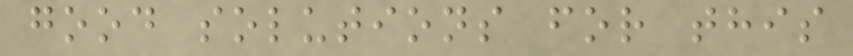good solutions for this
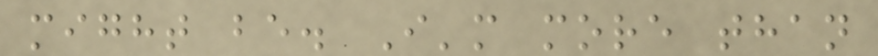might be. I'm more than
